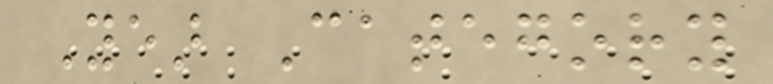Year Category
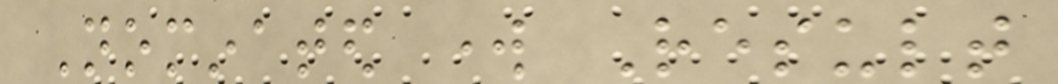Nominated work Result
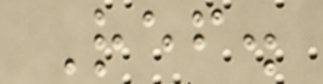Ref.
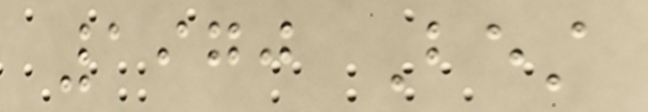1970 Best
